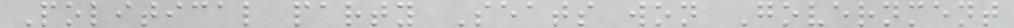Political party Seats won Government
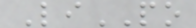LiPO
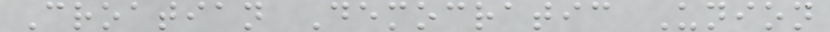Croatian Democratic Union
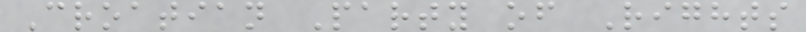Croatian Party of Rights
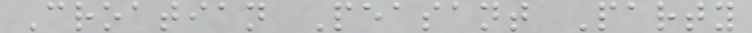Croatian Peasant Party
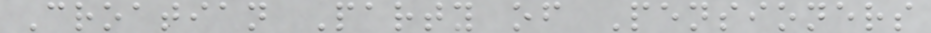Croatian Party of Pensioners
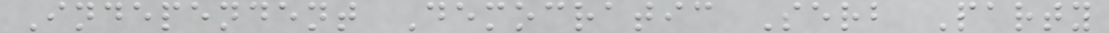Independent Democratic Serb Party
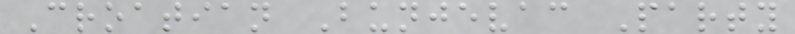Croatian Bunjevac Party
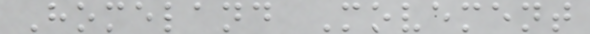Homeland Movement
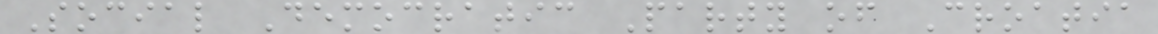Social Democratic Party of Croatia
